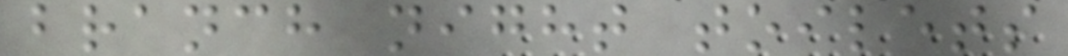branch night toilets
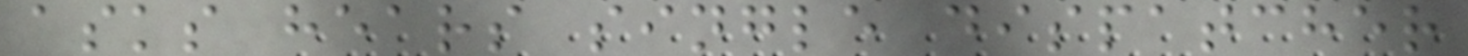asks hears single dispatcher
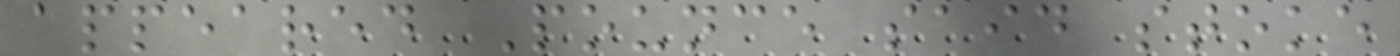appeared Pounce said stoke
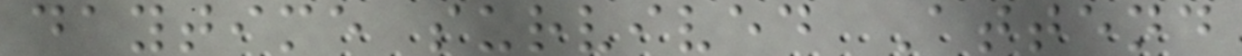daytime survived Attend
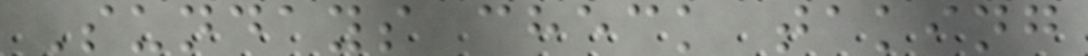Sundays check taking
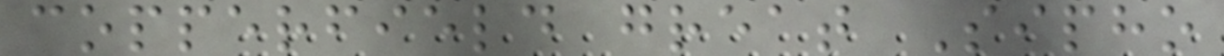copperfield great Sipho
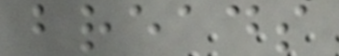breads
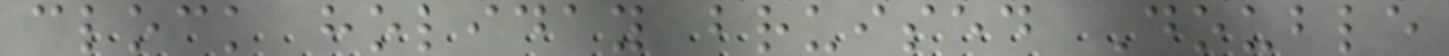clock holiday bruised Double
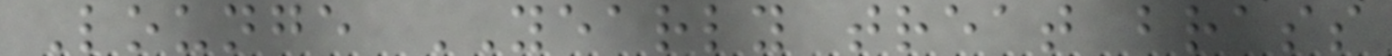Lounge YEARLY treat brass
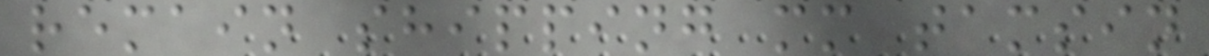remain shipping mm tamsin
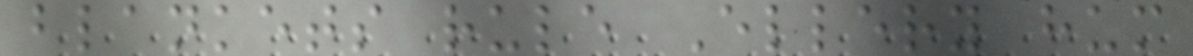blankets rule Ellery hum
